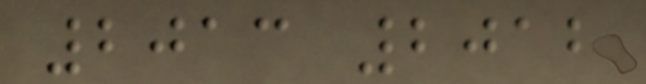2013 2012
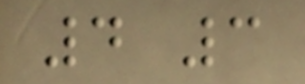4 3
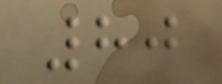80
